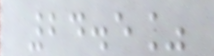24.5%
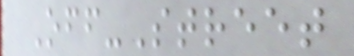Off-Street
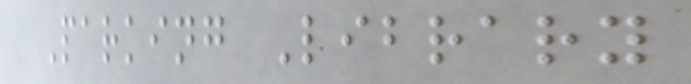Parking Library
